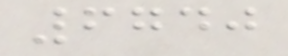6740
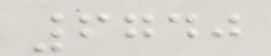6740
